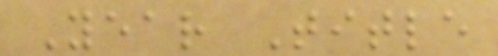Year Title
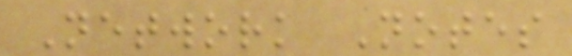Network Notes
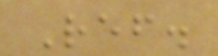Ref.
